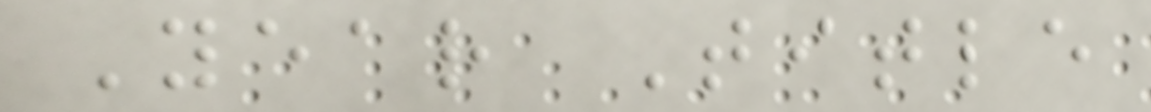Year Title
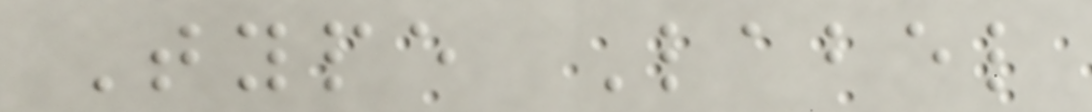Type Label
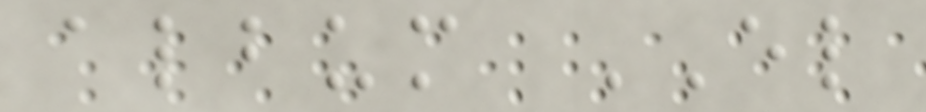album EL
